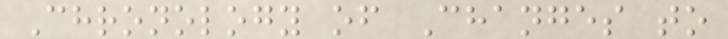Chronology of Changes to
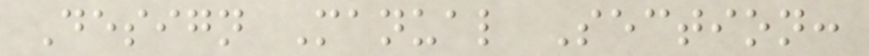Design Manual Section:
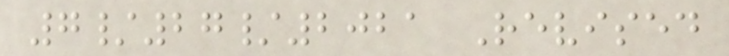7/27/2021 Revised
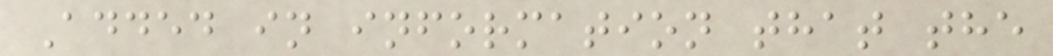Added in information that the
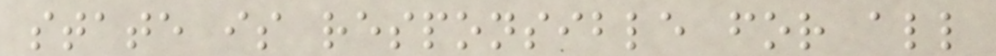state is responsible for all
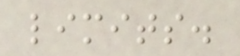limits.
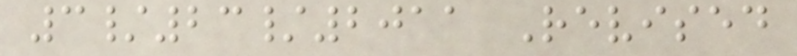3/23/2011 Revised
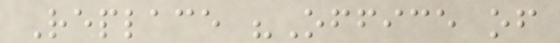Replace "Office of
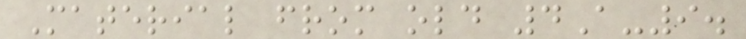Material from old 4A-9.
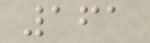161
